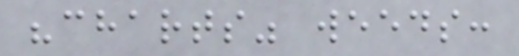"charts" weeds:
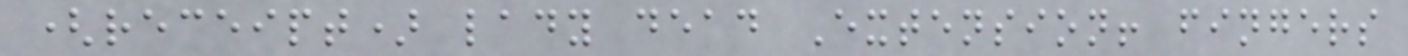(receipt) lady dead Extension! fingers
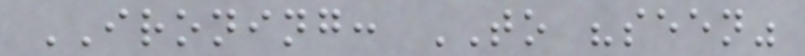IRONING: TO "seen"
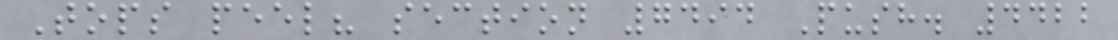Tops peel? section 7494 Push. 4422
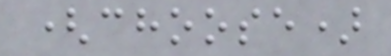(choose)
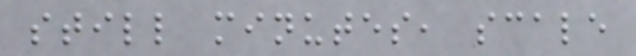still minutes, scale
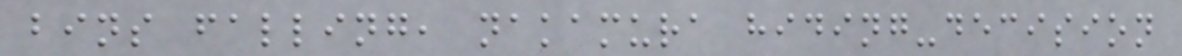bins falling, nakamura hiding-decision
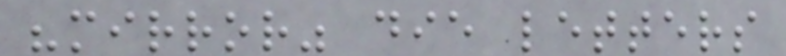"mirror" die letters
